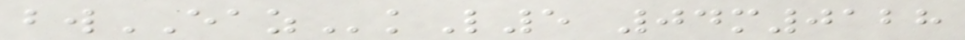bwEAZkL5 04m0128
